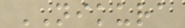NIKURA
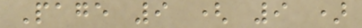Page 9 ( 9 )
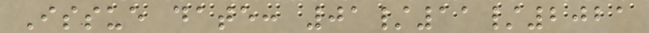Issue date: 01/11/2021
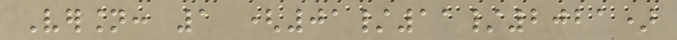Version: 1 (01/11/2021)
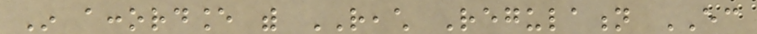In accordance with REACH Regulation EC
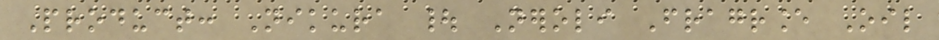Product: Nikura | Neroli Fragrance Oil
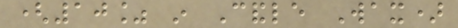(10% in Candle Wax)
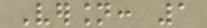Version: 1
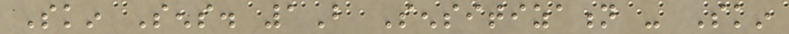Skin Sens. 1B Sensitization - Skin
